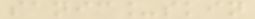sanic_skin
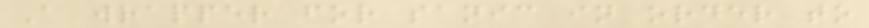A wrapper for sanic in order to
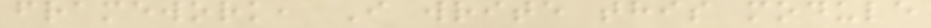framework, I write this module
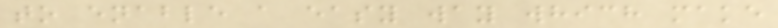to enable a easy way which make
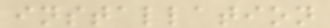installation
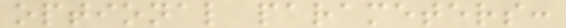optional parameters:
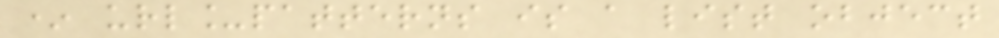* url_patterns is a list object
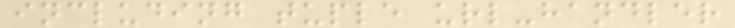including tuple url-handler
